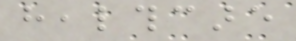healthcare
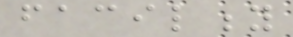facility
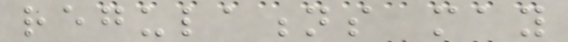regulations may
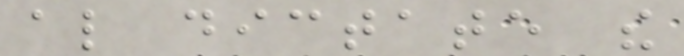also dictate the
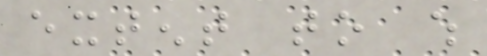extent to which
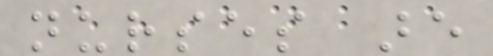nurses are
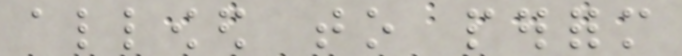allowed to perform
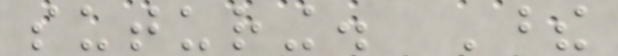suturing. These
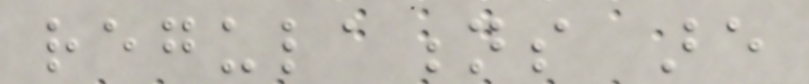regulations are
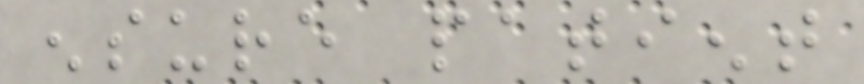ensure patient
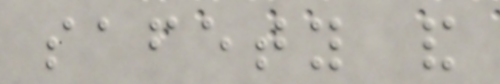safety and
